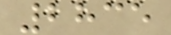2835
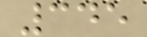345
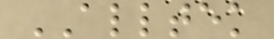ALLTEK
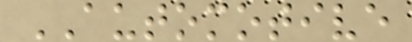AUTOMOTIVE
